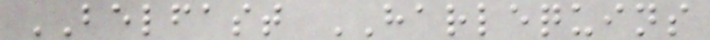BELFAST HARLEQUINS
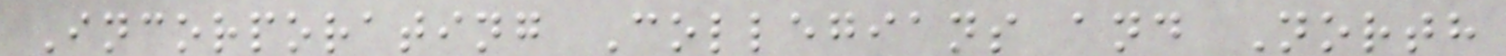Incorporating Collegians and North
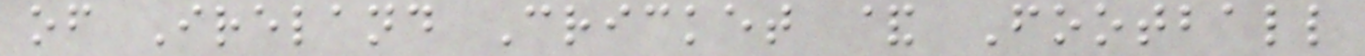of Ireland Cricket & Football
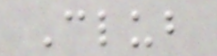Club
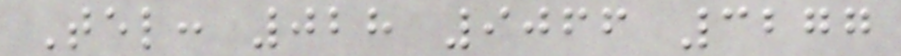Tel: 028 9066 3277
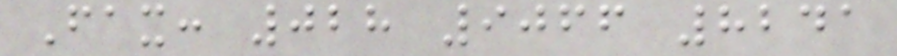Fax: 028 9066 8241
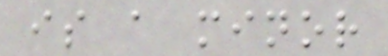is a minor
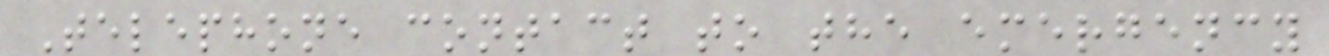Telephone contact to the emergency
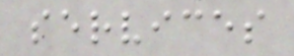services
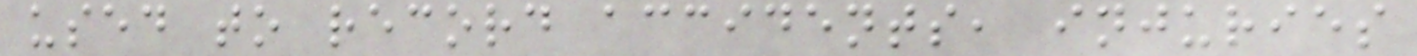used to record accidents, injuries
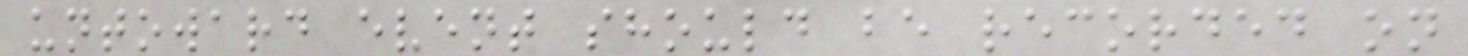untoward event should be recorded on
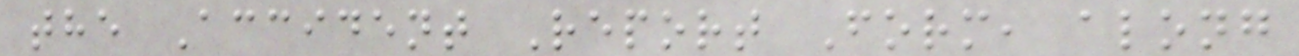the Accident Report Form, along
